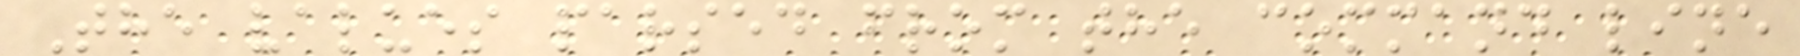The values parsed from the command line
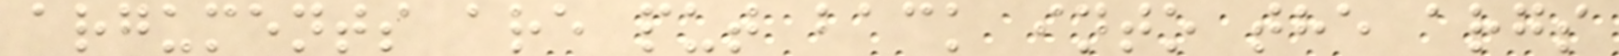arguments are put back into the args
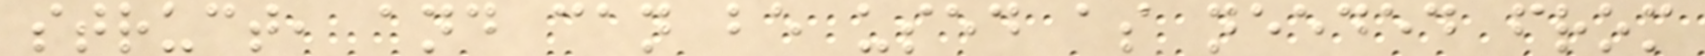struct, and can be used as needed from
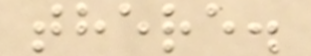there.
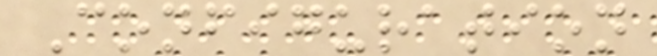Configuration
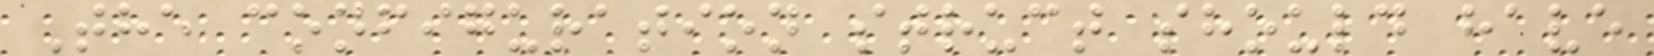The configuration struct should have
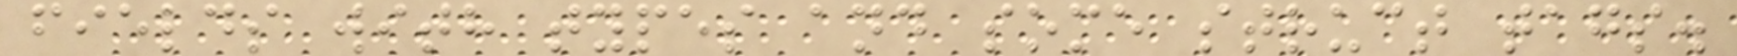fields with types and some struct tags.
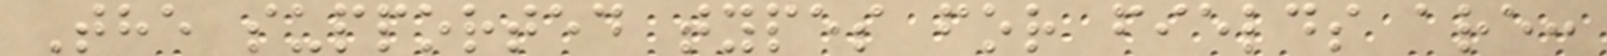The supported types for fields are:
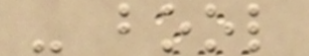- bool
